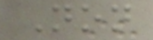Non
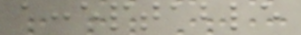acceptable
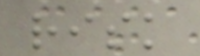risk
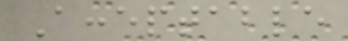Acceptable
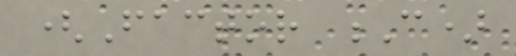(Factor C)
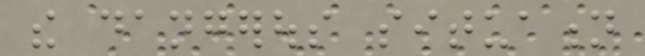the dangerous situation
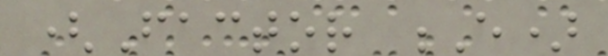(Factor E)
